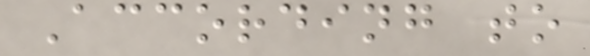According to
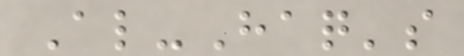Al-Haq's
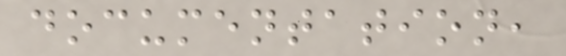documentation,
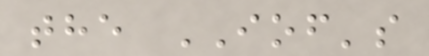the IOF's
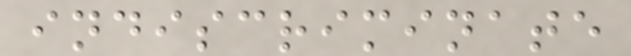indiscriminate
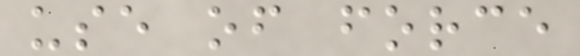use of force
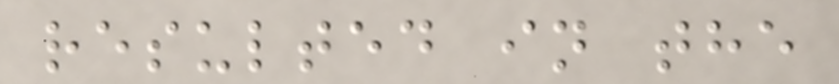resulted in the
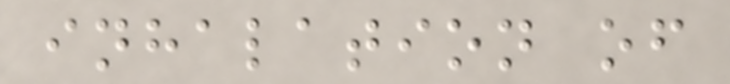inhalation of
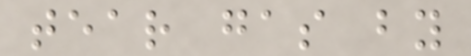tear gas by
